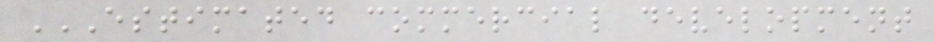ESTIMATED COMMERCIAL DEVELOPMENT
